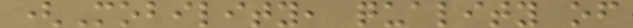(Mobility, quality of
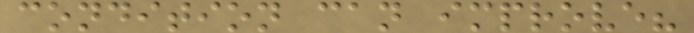condition can improve?
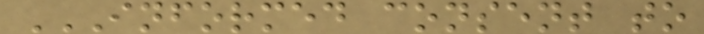INFORMED CONSENT TO
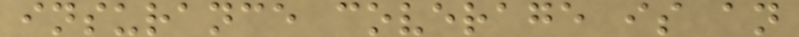insurance coverage is an
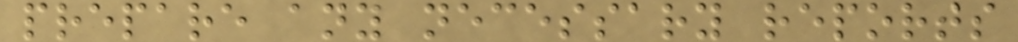prepare any necessary reports
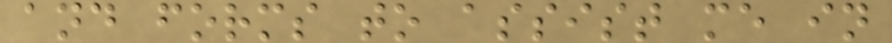and forms to assist me in
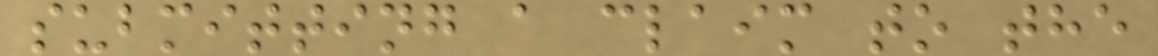submitting a claim to the
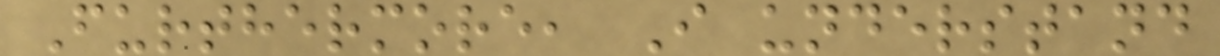Furthermore, I understand
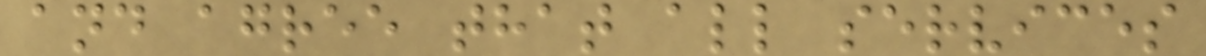and agree that all services
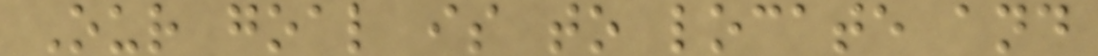Our goal is to locate and
